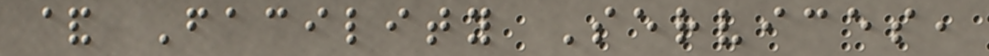& Facility Services,
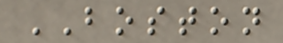BOSTON
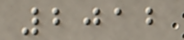2012
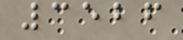3526
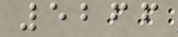5266
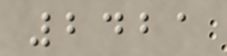2421
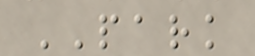PARK
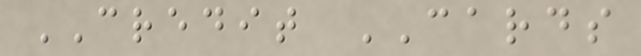CREDIT CARDS
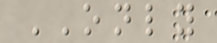ONLY
